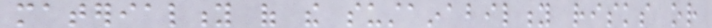materiality of the sustainability risks or
